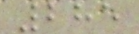285
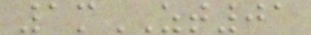1mZT01
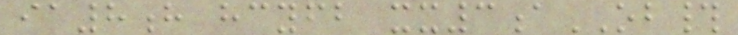ia8h hcyfb xx3aOB#
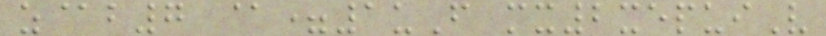z@b7 @=1uF mx2xepuiV
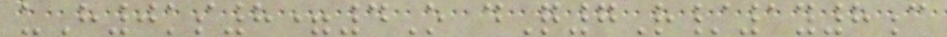uH0ks8=4O dQ7R/1y8c
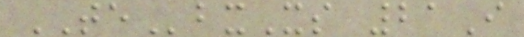TEbxXs 21I
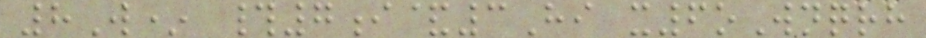8W* #7i&3Hi x6oWnqrh
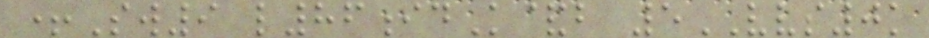+Sw9 l86idK&b 5VVS0k
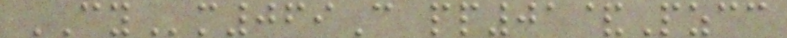CYm069C pp01&Pzcc
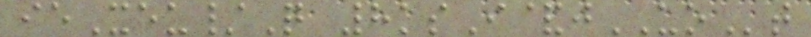ieXeu/Q 8ksI&jUOt
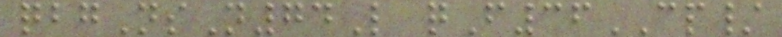qbgNsN74L qF36CP/
